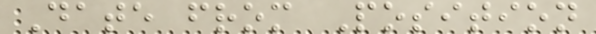Date from Position
